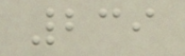239
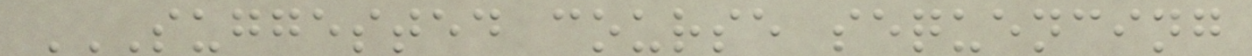SUGGESTED COURSE SEQUENCING
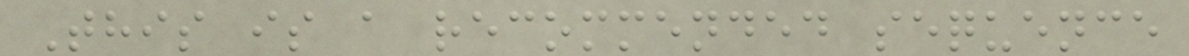This is a recommended sequence
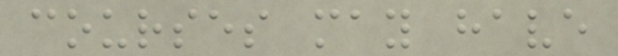courses may have
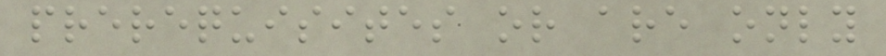prerequisites or are only
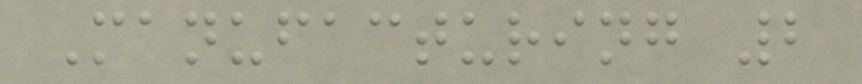Manufacturing 2
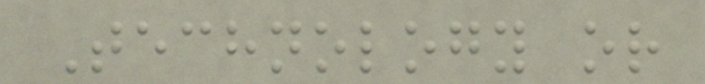Technology or
